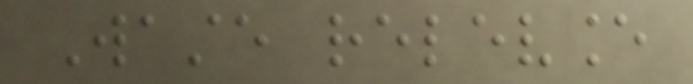Waste relevance
